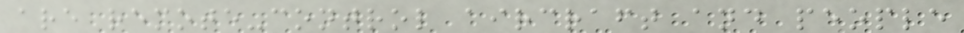are remote-control aircraft and people
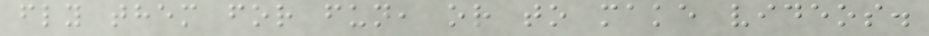fly them for fun, or to make videos.
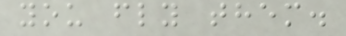you fly them.
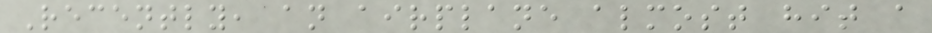Recently, an airplane almost hit a
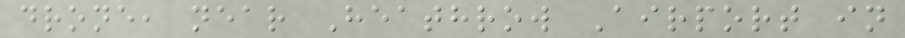drone, near Heathrow Airport in
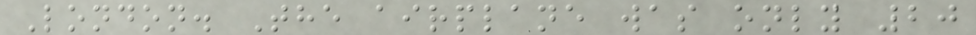London. The airplane was only 20
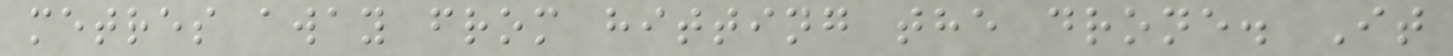metres away from hitting the drone. It
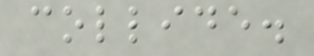collide.
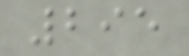295
